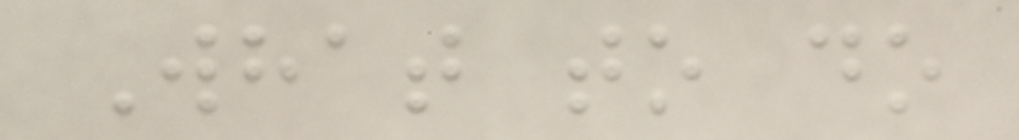What to do
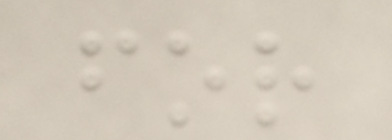for
